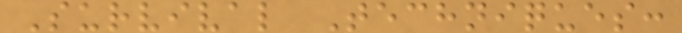Survival Techniques:
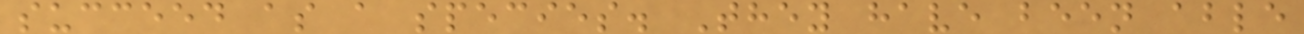succeed as a species. They have been able
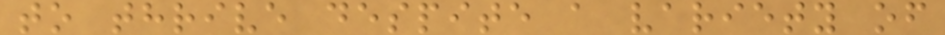to thrive despite a variety of
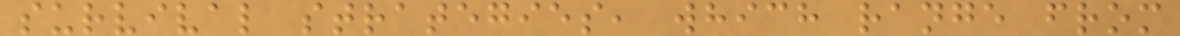survival strategies, which range from
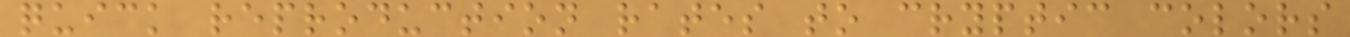quick reproduction rates to cryptic colors
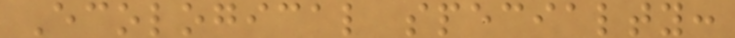Ecological specialty:
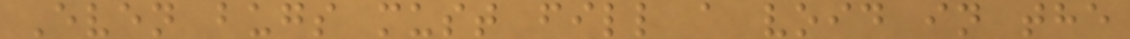Even bugs must fill a void in the
